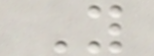Y
